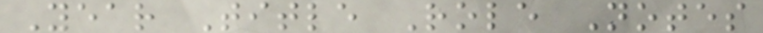Year Title Role Notes
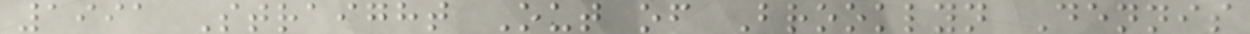1991 Straight Out of Brooklyn Dennis
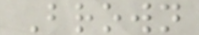Brown
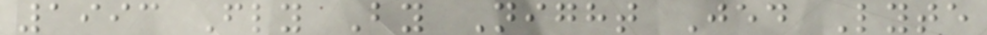1993 Fly By Night Jed Lyte
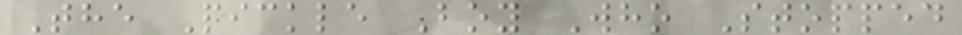The Pickle Boy Who Stopped
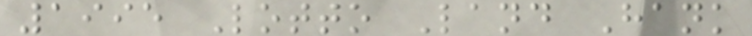1995 Lotto Land Hank
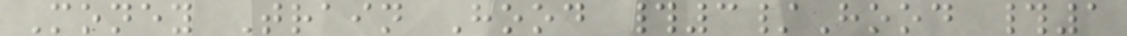Money Train Hood #3/Hood #1
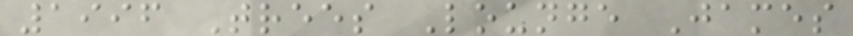1996 Trees Lounge James
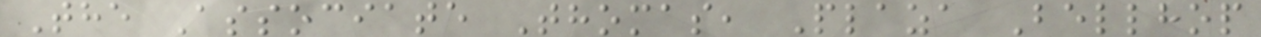The Associate Thomas, Plaza Bellhop
